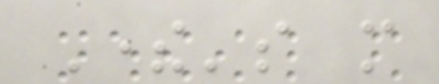There's more
